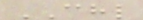CHL
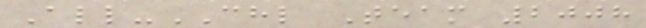All-CHL Team 2008
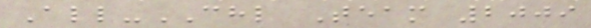All-CHL Team 2009
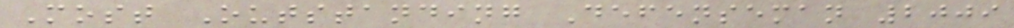Most Outstanding Defenseman 2009
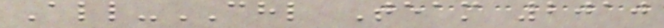All-CHL Team 2010
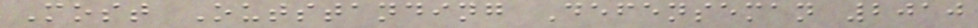Most Outstanding Defenseman 2010
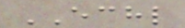ECHL
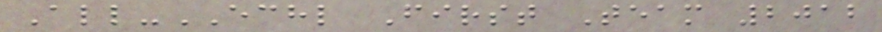All-ECHL First Team 2012
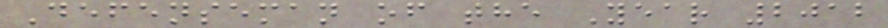Defenseman of the Year 2012
